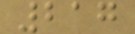217
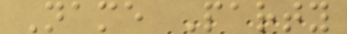Name Party
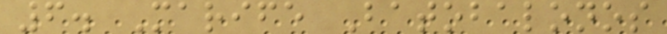6. Marife Batobalonos
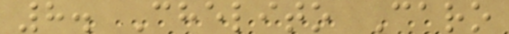8. Chelito Caro
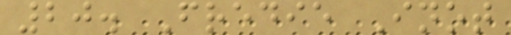20. Fredie Inot
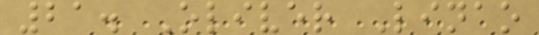21. Oliver Linao
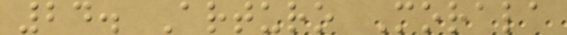24. Arturo Morala
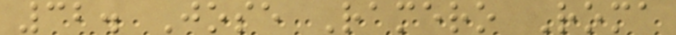32. Jose Ramero Roma
